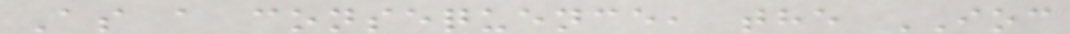As a consequence, the IOC
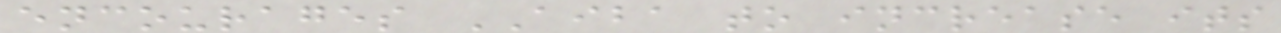encourages AIBA to increase its
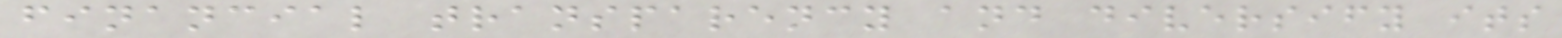financial transparency and diversify its
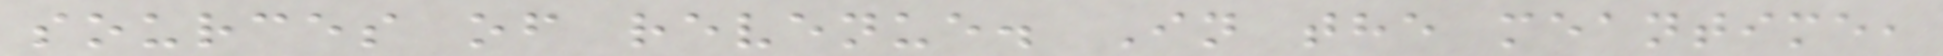sources of revenue. In the meantime,
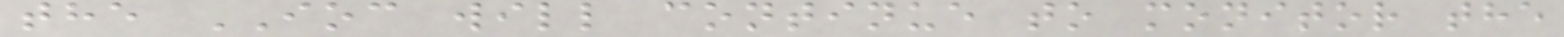the IOC will continue to monitor the
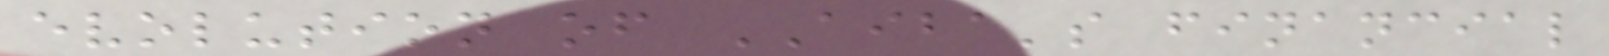evolution of AIBA's financial
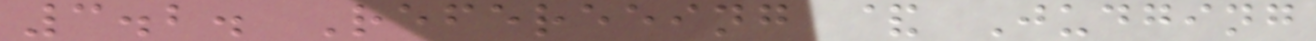3.2. Refereeing & Judging
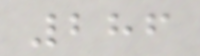286
